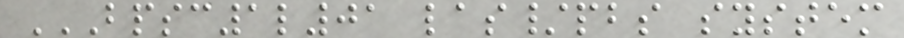BPSC1L01 LAS/PBS SYSTEM
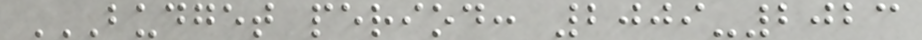BUDGET PERIOD: 2009-2023
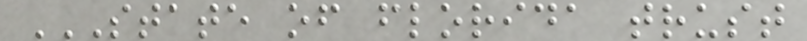STATE OF FLORIDA TRUST
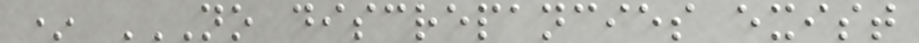* NO DISCREPANCIES EXIST
